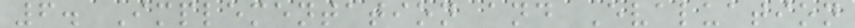6. Implementation and Evaluation
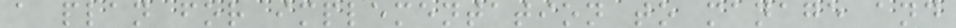a plan for implementation to manage and
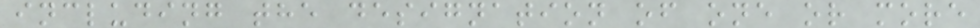including the designation of one or more
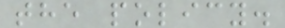the policy.
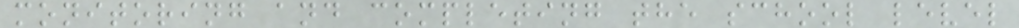monitoring and completing the school level
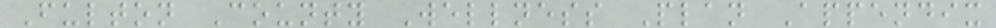Fulton County Wellness Plan Appendix
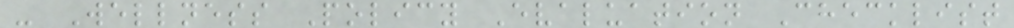- Wellness Policy Evaluation Checklist
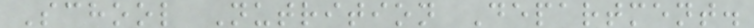School Nutrition Department.
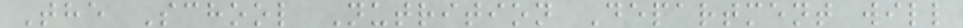The School Nutrition Department will
